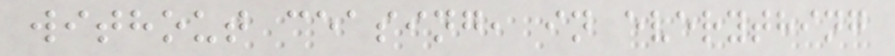without ceasing, in everything
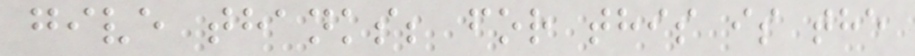give thanks; for this is the
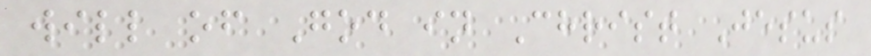will of God in Christ Jesus
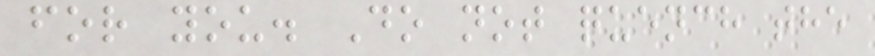for you. Do not quench the
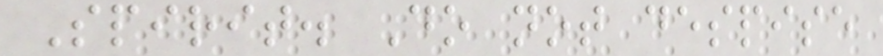Spirit. Do not despise
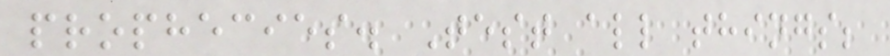prophecies. Test all things;
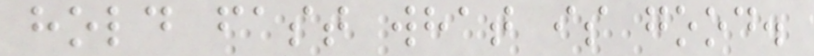hold fast what is good.
